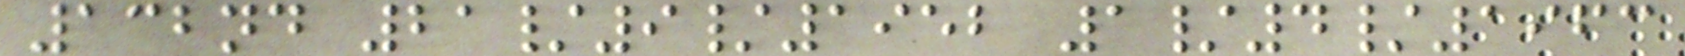132nd 21/9/1952 1/4/1963
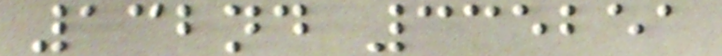132nd 335251
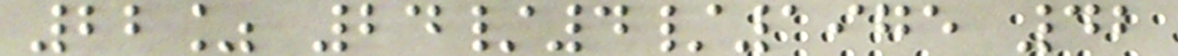22% 24/4/1975 42
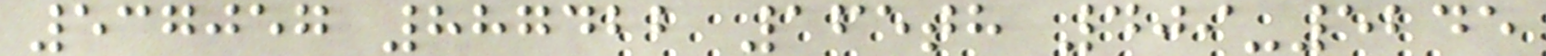537057 887422 165th 409-5245
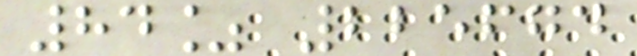84% 225674
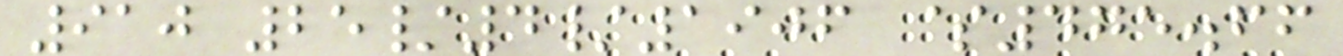910 25/4/1906 $475.66
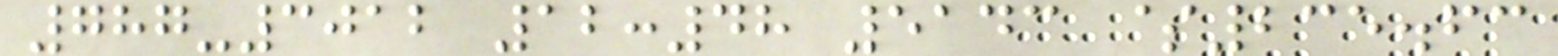787-3012 12:48 5143 $235.63
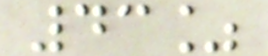43%
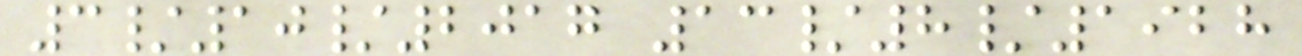3/10/2017 13/8/1928
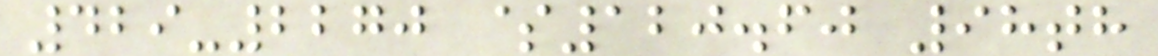429-2270 $120.60 98th
